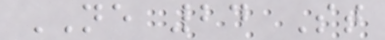NE 24 St
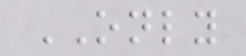ONLY
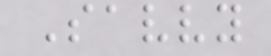Savvy
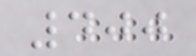400
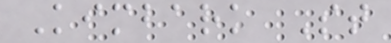Kimbark St
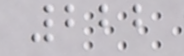222
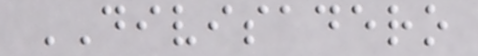DIVISADERO
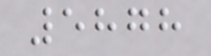5878
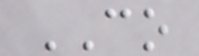CO
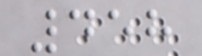458
